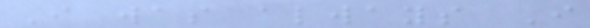I was always I
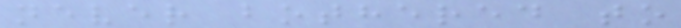never bothered to
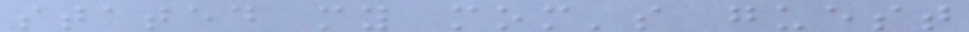stated my mom's guest
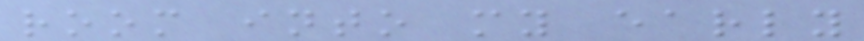room into my early
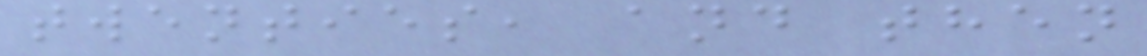twenties, and then
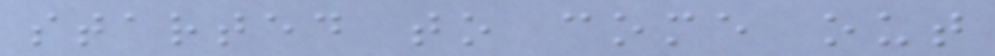started to come out
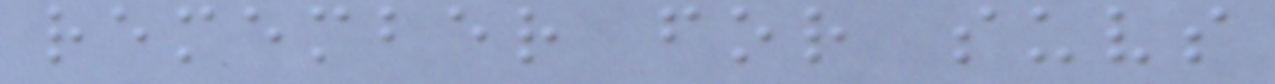remember for suvs
